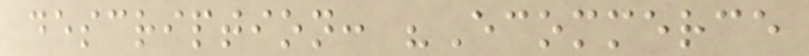description: "Ecommerce
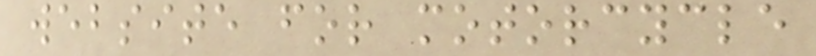website for motorcycle
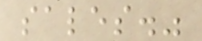sales."
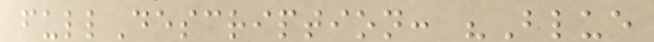fullDescription: "Blue
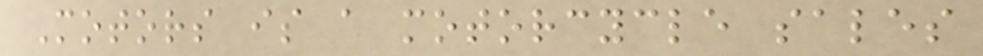Motors is a motorcycle sales
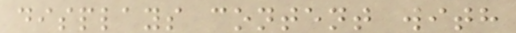displays content with
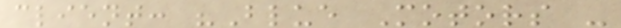client: "Blue Motors -
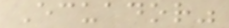Ecuador"
